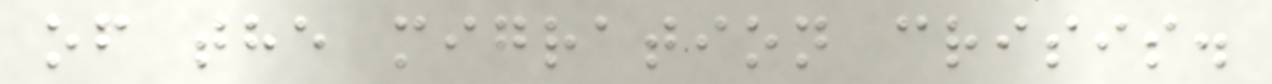of the migration crisis.
